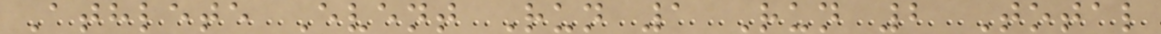Athlete Event Run 1 Run 2 Total
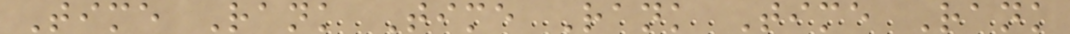Time Rank Time Rank Time Rank
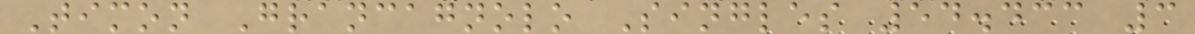Timon Grancagnolo Singles 54.433 3
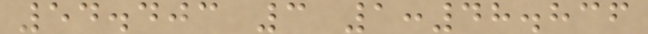54.403 3 1:48.836
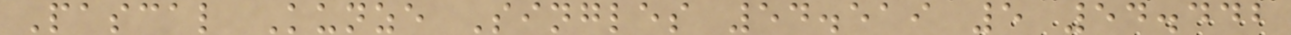Pascal Kunze Singles 54.519 5 54.442
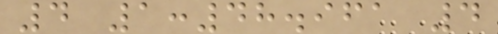4 1:48.961 4
